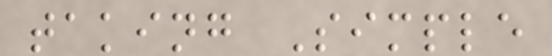taking Simple
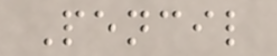Pencil
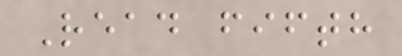Read fifth
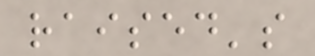raised's
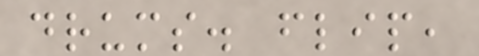drums. flip,
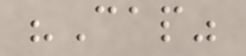"Cap"
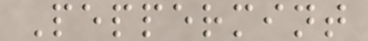Peppermint
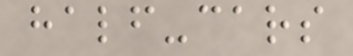half-cars
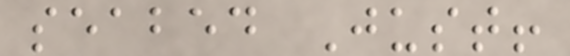seabed Just!
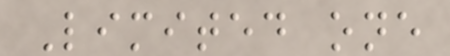Limited one
